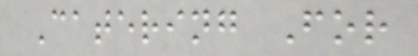Catering For
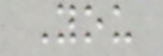You
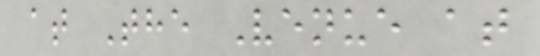at The Venue at
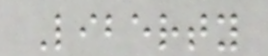Liberty
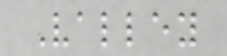Valley
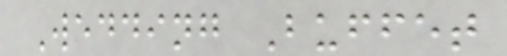Wedding Buffet
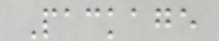Package
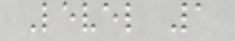Level 1
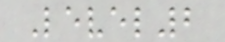Level2
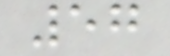57
